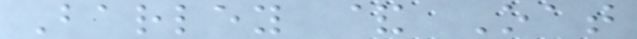Barley & Oat
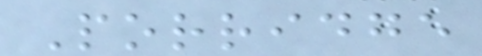Porridge
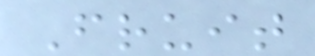Fruit
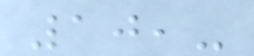10,-
